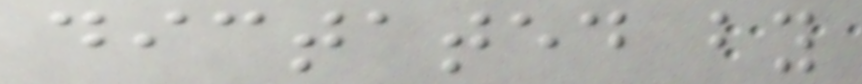dictated by
